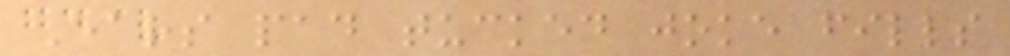Ears pad tucked joke fills
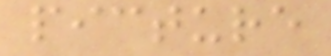picture
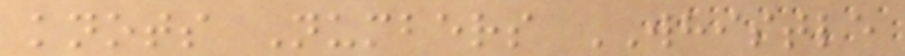knots Numbers WHISTLE
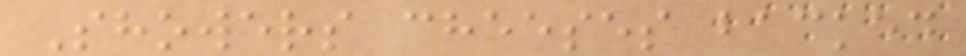Showers cheeses backed
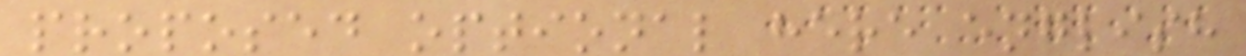proposed optional here english
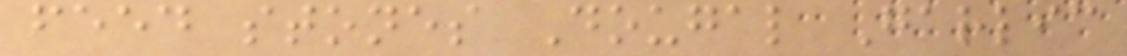feed stones Dougal Garlic
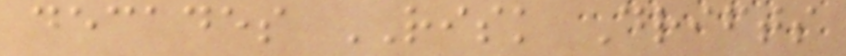decades RISK Drifts
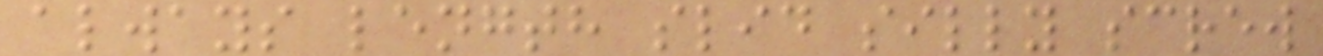always length slid silly screw
